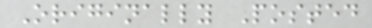Originally Posted
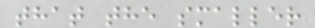that the smaller
